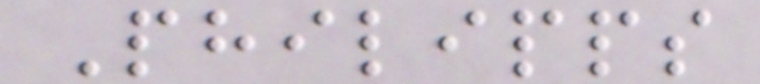Philipps
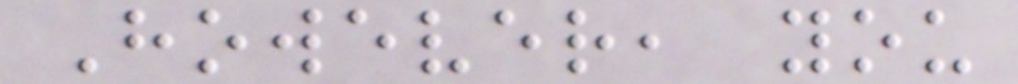However, you
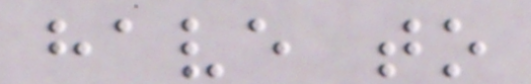have to
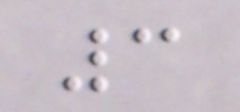3
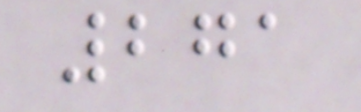271
